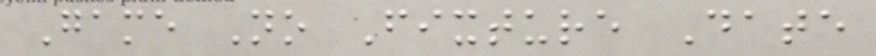Game No Fixture Date
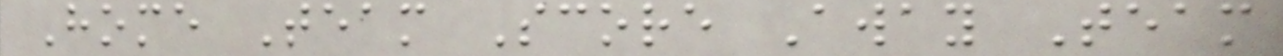Home Team Score Away Team
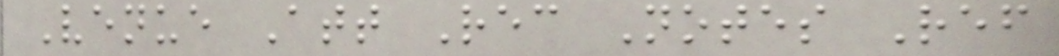Venue Att Rec Notes Ref
